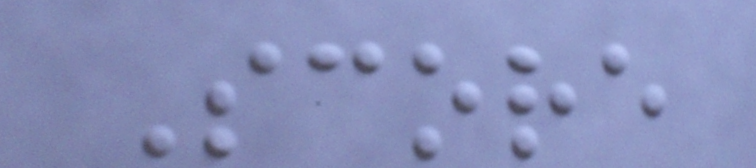Score
